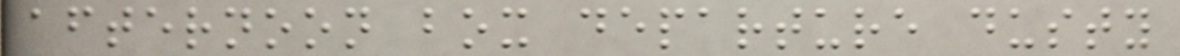afternoon box departure dusty
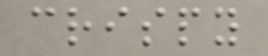crispy
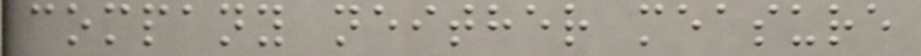company neither measure
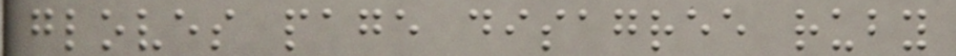gloves page disagree ruby
